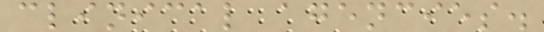clinical agencies.
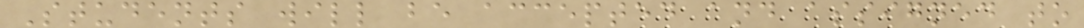Students will be accepted and assigned to
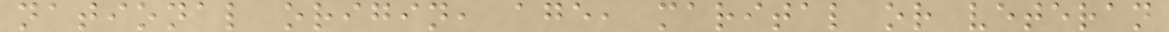national origin, age, marital or veteran
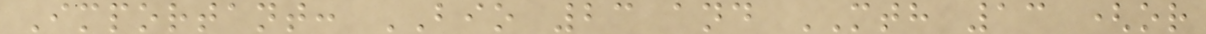Important: BIO 23 and MTH 13 (or
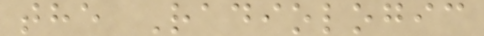the Radiologic
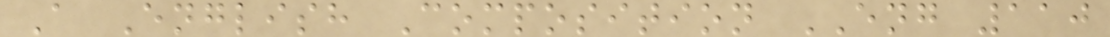A English Composition ENG 110
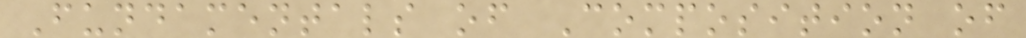Fundamentals of Composition of
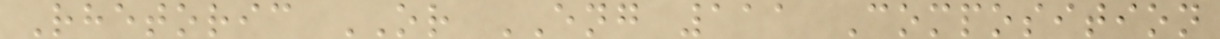Rhetoric OR ENG 111 Composition
